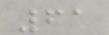61
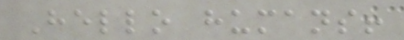Hello humans!
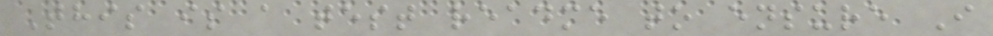This is a test readme to ensure I
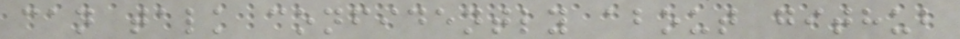can talk confidently about github
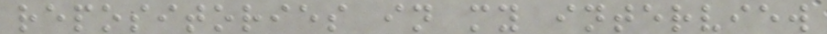repositories in my interview
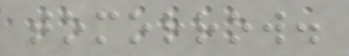tomorrow.
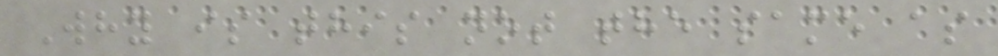Why is this not the same as
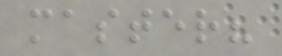master?
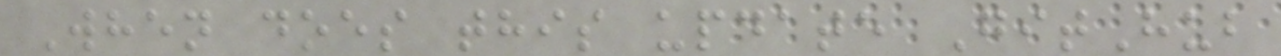When does this update GitHub
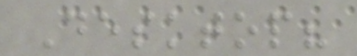Desktop?
